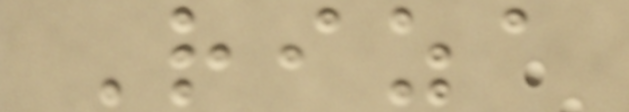Riza
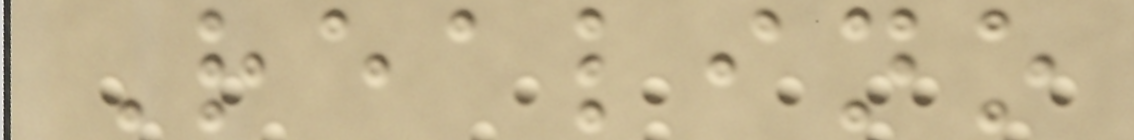Realino
